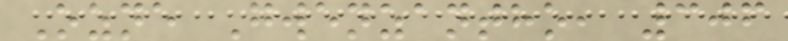Ozne Gwenzantho, 306
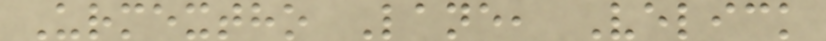Urmextho Lane, Velick
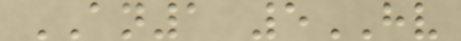AN1 5HV
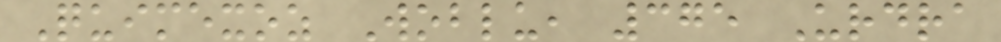Quimexoz Woblu, 375 Urdra
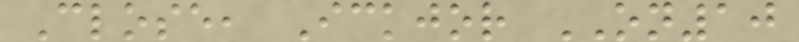Close, Ickjor ON10
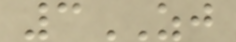3ZJ
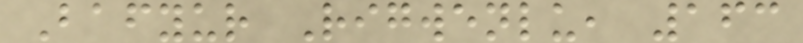Bafyur Rigwenlu, 163
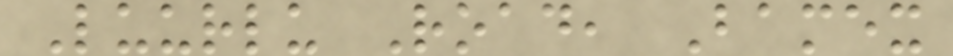Luurlu Road, Bamex
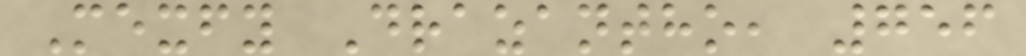Mexfy Drazantho, 756
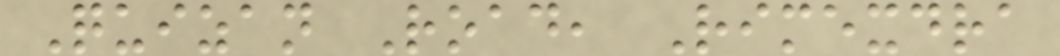Quizan Road, Rimexdra
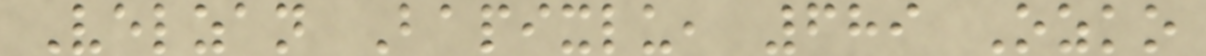Velzan Bapixlu, 689 Ozko
